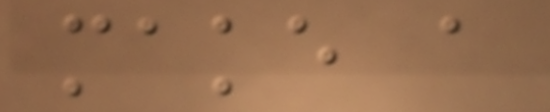make a
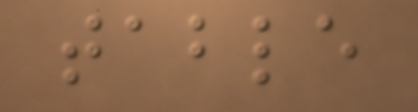table
